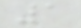1
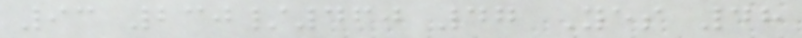93 230/460 47 Yes 48
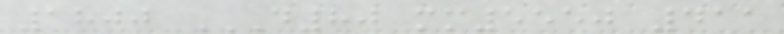1800 D80 MM5550 411
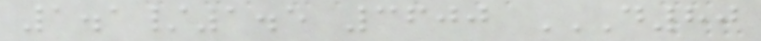1.1/1.5 3600 D80
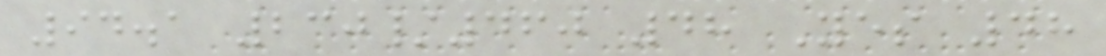94.1 230/460 48 Yes 48
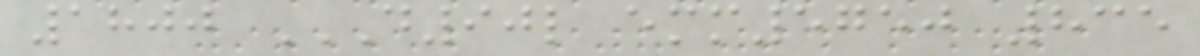1800 D90L EMM5750 835
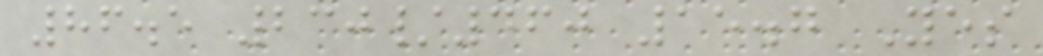86.5 230/460 15.7 Yes
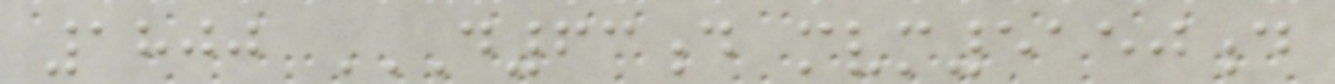1800 D63D MVM5150D
